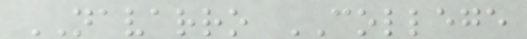NAVARRO COLLEGE
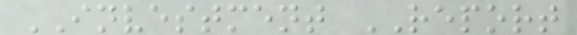INVESTMENT REPORT
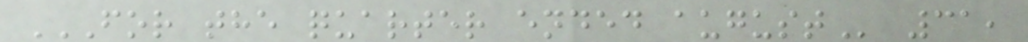FOR THE QUARTER ENDED AUGUST 31,
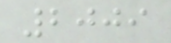2009
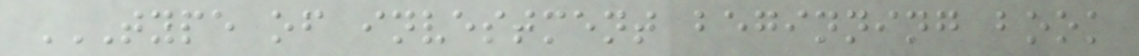TYPE OF INVESTMENT BEGINNING BOOK
